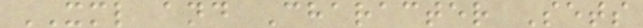XML and Character Sets
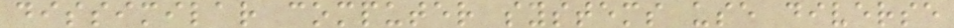dissimilar computer systems use diverse
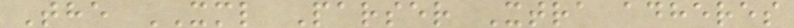The XML Parser Xtra adheres
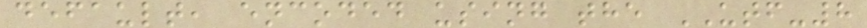default, encoded using the UTF-8
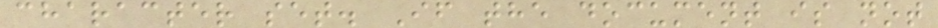character set. If the document is not
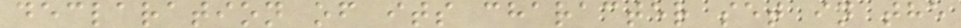declaration of its character set in the
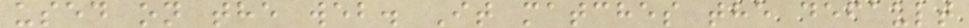used on the web. It matches the default
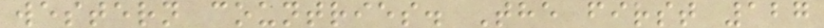western countries. The first 127
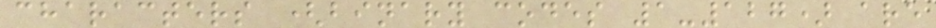characters (binary codes 1-127) are
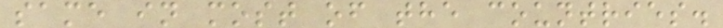same in most of the countries.
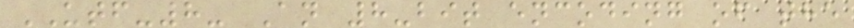UTF-8- An 8-bit encoding of the
